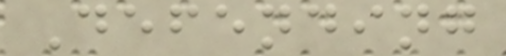Defending
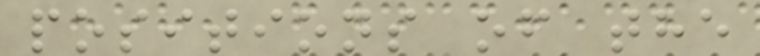positions of the
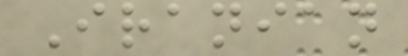Iranian
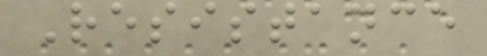Resistance
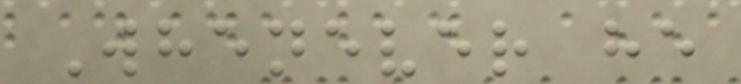Whenever he
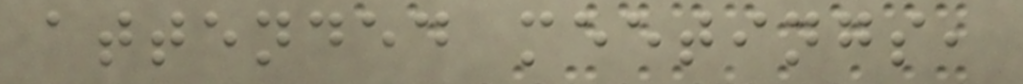attended meetings,
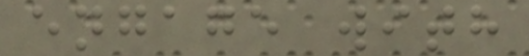engage with
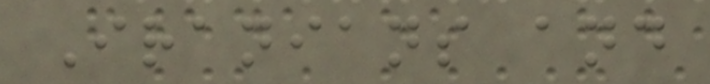Iranians and
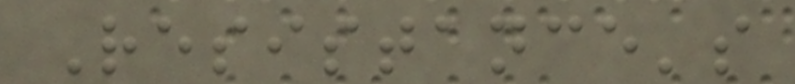Resistance's
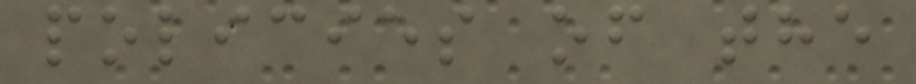policies of the
